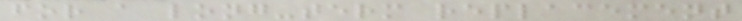for a long-term replacement
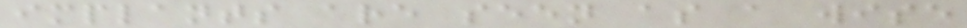implants are seen as a wise
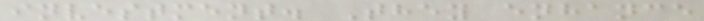investment. They enhance
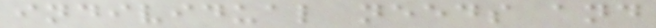individual needs and
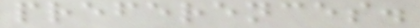preferences.
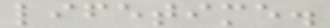lifetime.
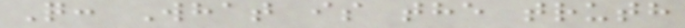Q: What is the truth
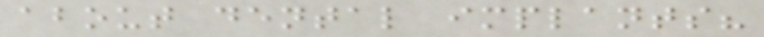about dental implants?
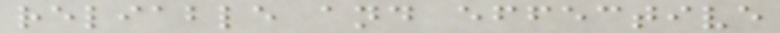reliable and effective
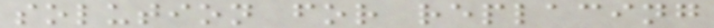solution for replacing
